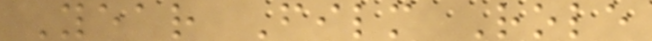Year Film Role
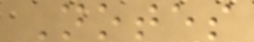Notes
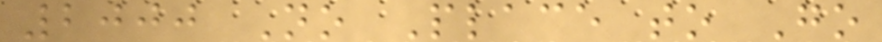2000 No Place to Go
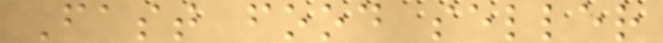Fast food seller
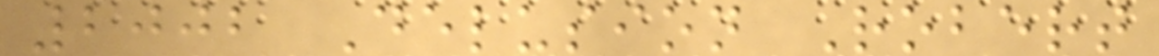2002 Delusion Robert
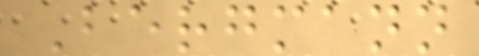Bergmann
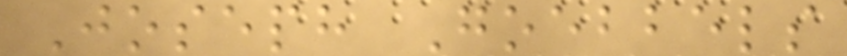Joseph Goebbels
